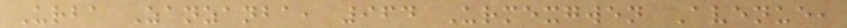Urba Zanzanba, 964 Urmexgwen Avenue,
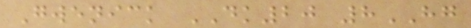Gwenick DK20 8HG
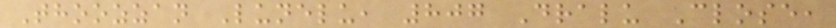Thoozzan Lunelu, 807 Dralu Close,
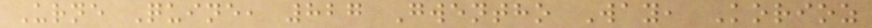Urne Quine, 827 Gwentho Way, Korioz
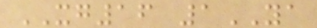XG16 1YA
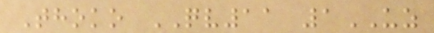Thoko QV11 1UZ
